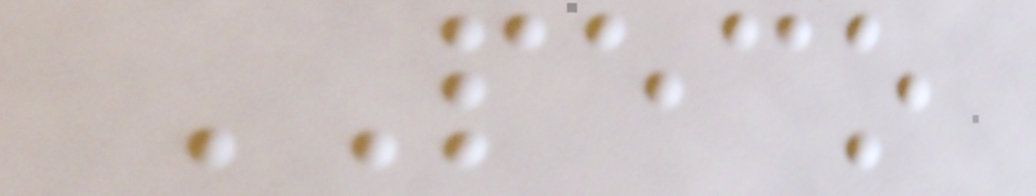PECO
